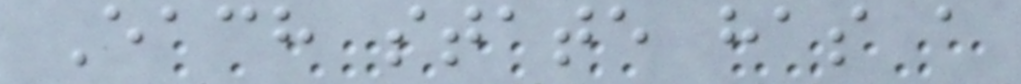Each state has a
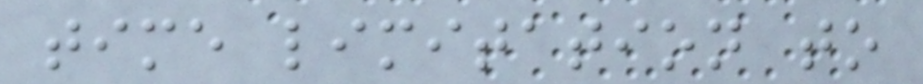time limitation to
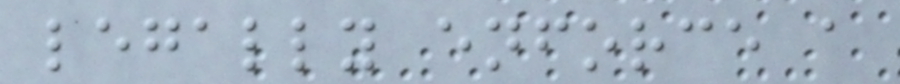legally enforce a
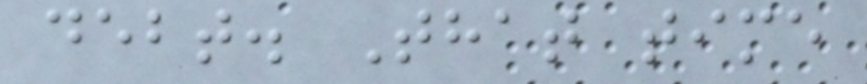debt. That time
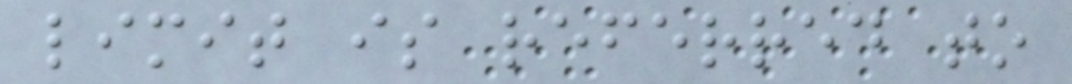limit is referred to
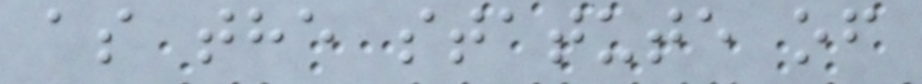as the statute of
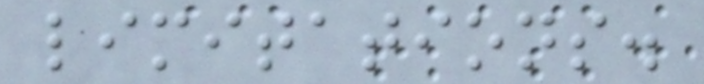limitations.
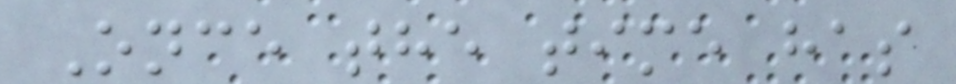Once the time has
